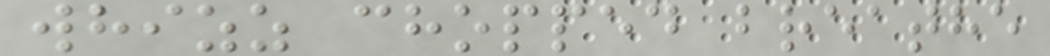whizz chopped breathe
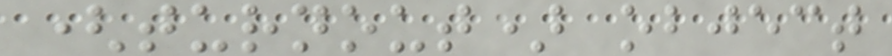(turnout) object
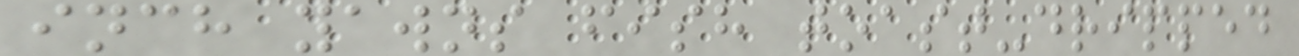inch yawns fish toast-dripped
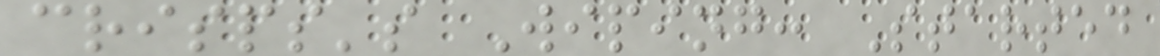crisps's Wiping: Started
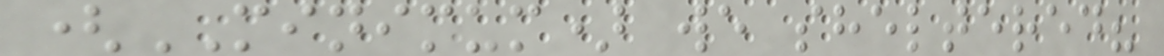(MINIMUM) we sheltered?
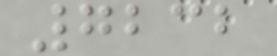7232
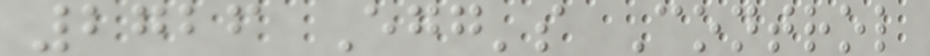2726 Egg's Control
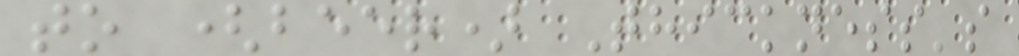to (beer) Thickness's
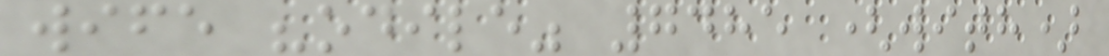wife "odile" 7485 (with)
